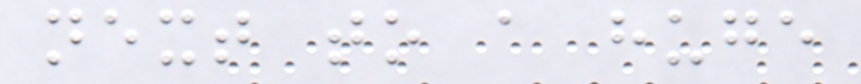next to a huge
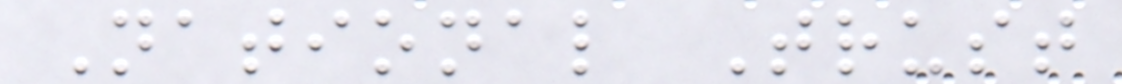National Trust
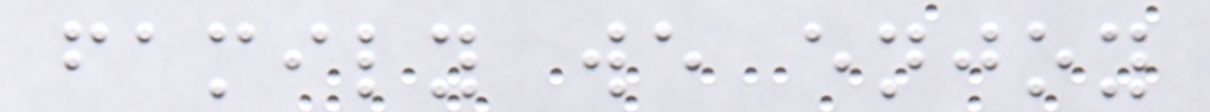family we enjoy
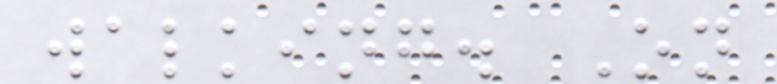walking. On
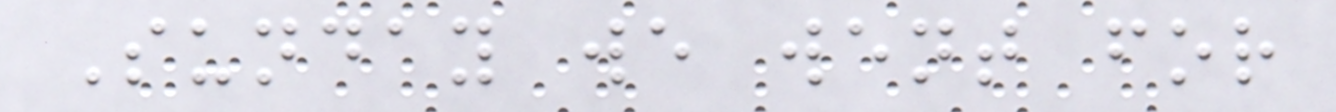Sunday we went for
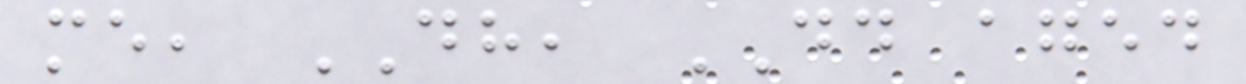me, DH, DD aged
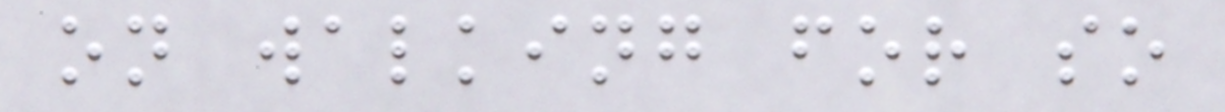on walking for so
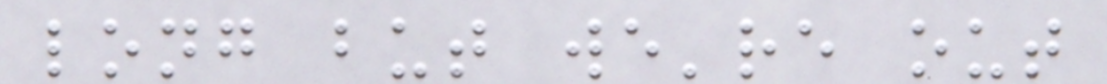long but we're out
